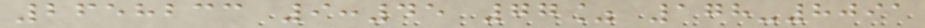2658233 9:45 77% 178-8091
